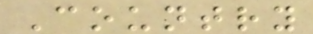Country
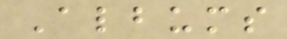Albums
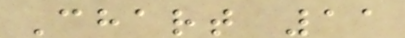Chart 11
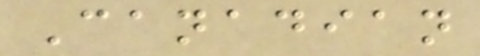Canadian
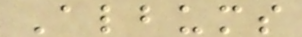Albums
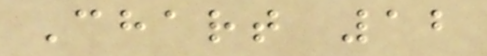Chart 12
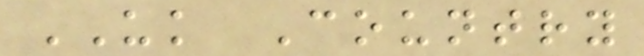UK Country
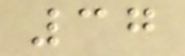37
